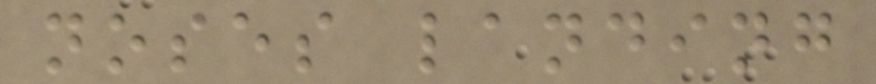noses landing
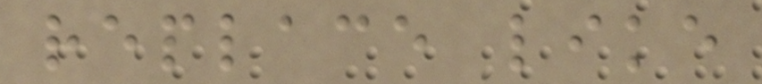replace like
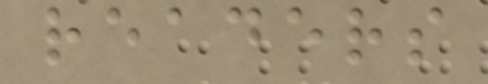readers
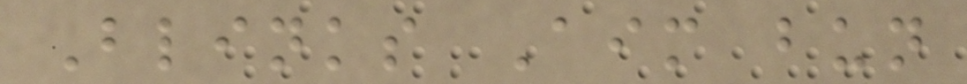Blinks Aim bun
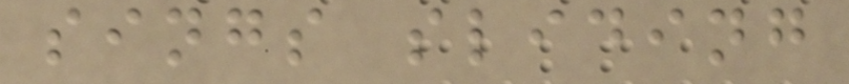sings sliding
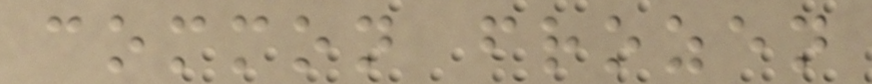common frozen
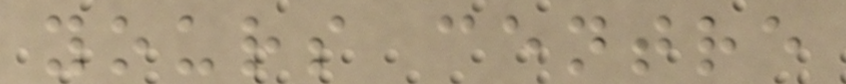yours centre
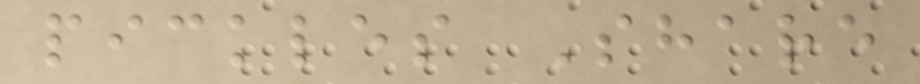pickles Share
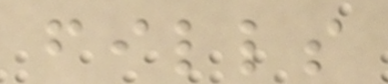fills
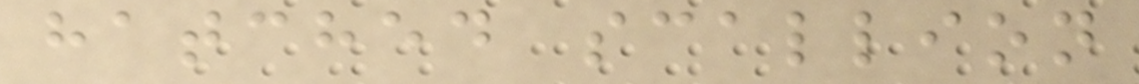hatched scallion
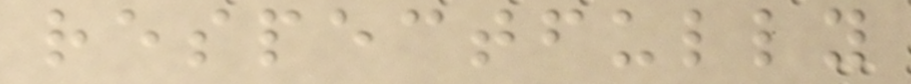respectfully
